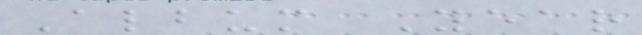Album Year
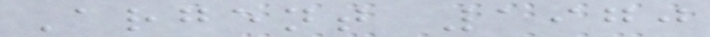Argent 1970
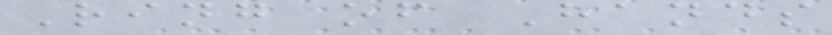Ring of Hands
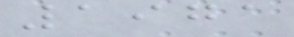1971
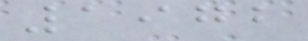1972
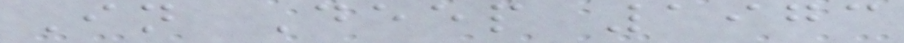In Deep 1973
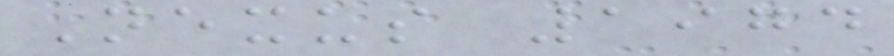Nexus 1974
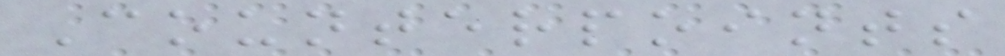Counterpoints
